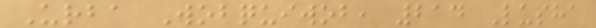Urba Wobquiwob, 214 Lusha
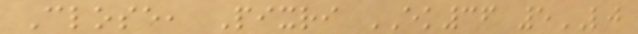Close, Pixri EK36 5LJ
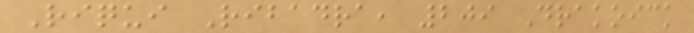Riqui Ribadra, 209 Drakoick
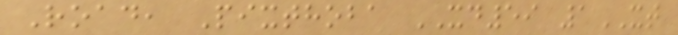Road, Pixthoba XD59 1XT
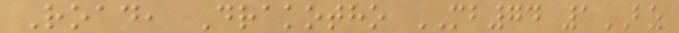Road, Drakotho MB74 1BZ
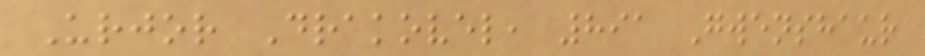Urjor Drakovel, 891 Gwenshaur
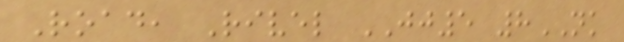Road, Rivel JJ5 8NK
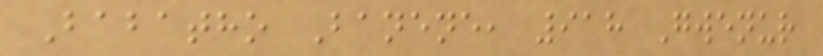Babatho Banene, 918 Gwenur
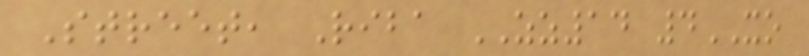Street, Riba ZZ14 4XO
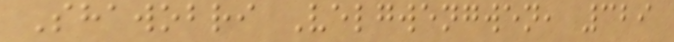Shawobri Velgwengwen, 329
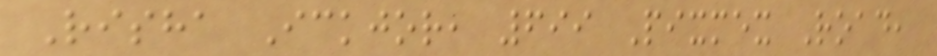Risha Ickjor, 699 Pixmex Road,
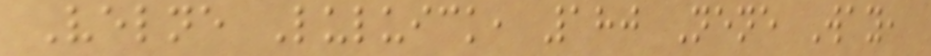Velne Luluick, 180 Nene Way,
